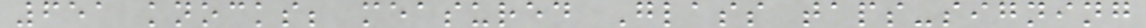651 knocks; measured Glass taps-signing
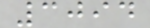3094
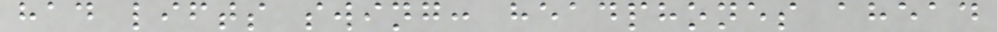had lifts swing: headphones ahead
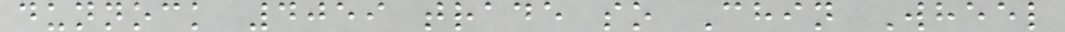dunnock 4059 trade so Chin Wheel
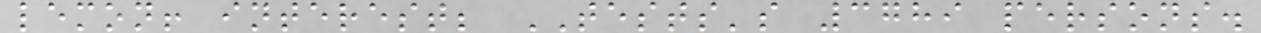lemon! interest; TESTS's 3789 persons.
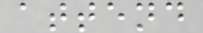attend
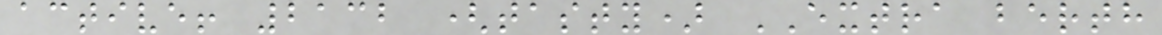active! 2132 (tasty) EXTRA berth
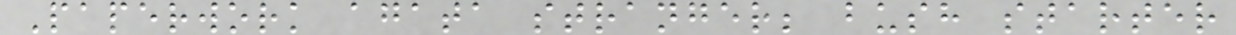Paperwork agata stranger; bush starter
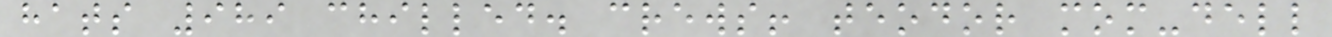hats 989 chilled. crews! teodor mom-dell
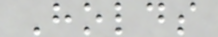Holds
